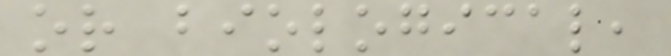or biological,
